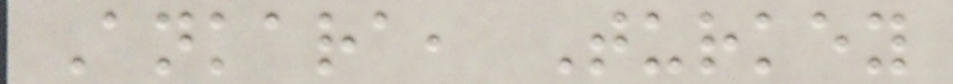Ankara, Turkey
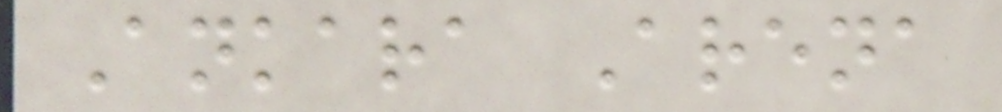Ankara Arena
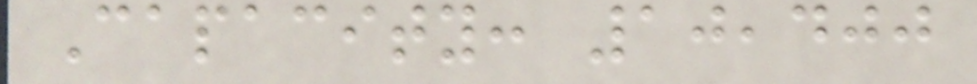Capacity: 10,400
